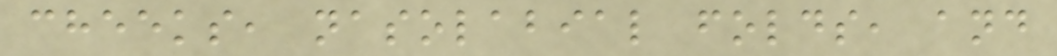cheeks, nasolabial folds, and
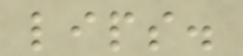lips.
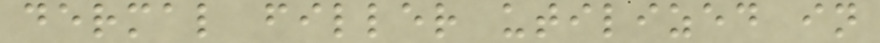dermal filler utilized in
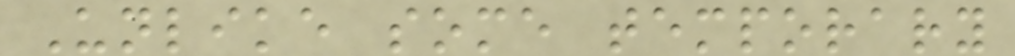Unlike some temporary
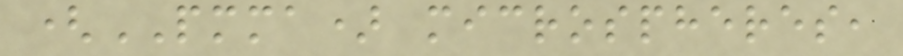(PMMA) microspheres,
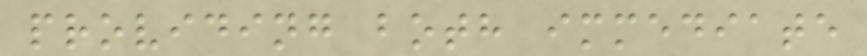providing both immediate
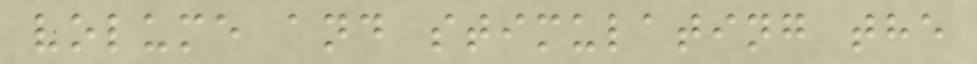volume and stimulating the
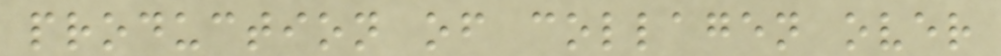production of collagen over
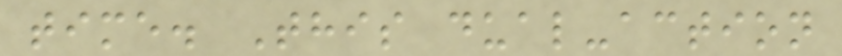time. This dual-action
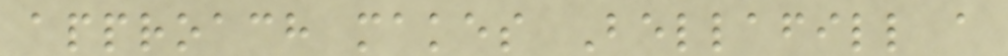approach makes Bellafill a
